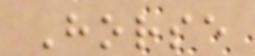Horse
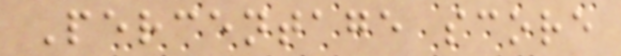Percentage score
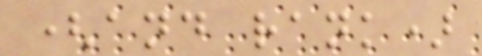(and rank)
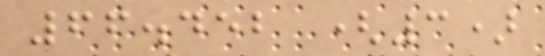66.452 (3)
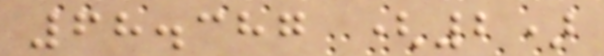68.387 (2)
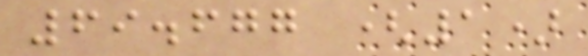69.677 (1)
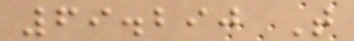69.290 T
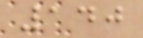140
